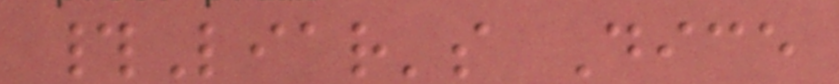#Liar's Dice
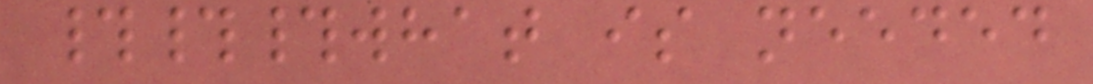###what is needed
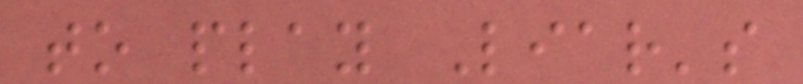to play Liar's
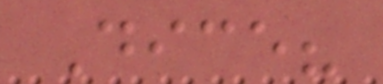Dice?
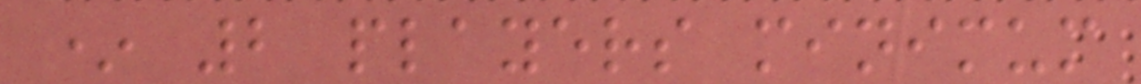* 2 players minimum
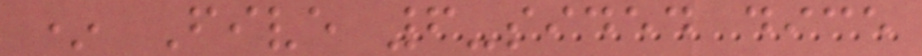* Five 6-sided dice
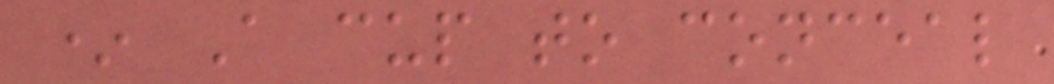* A cup to conceal
